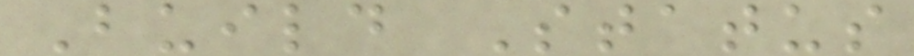Build Status
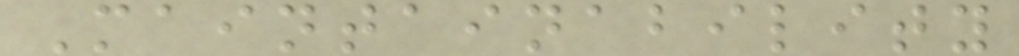Maintainability
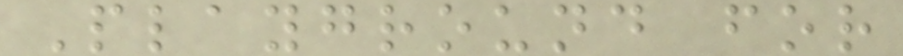Playground for
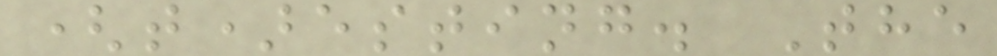(t)esting. The
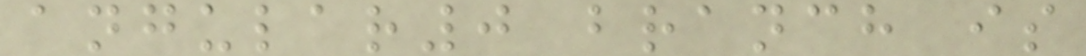angular0 branch is
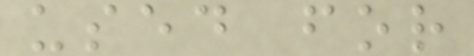used for
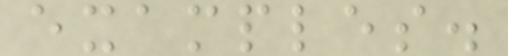examples.
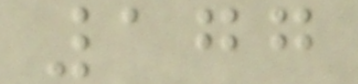177
